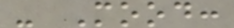- Mood:
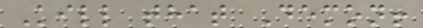Kill that Demon!
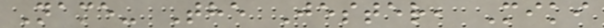Name- The Jester, Miki
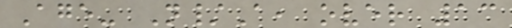Age- N/A, over 13
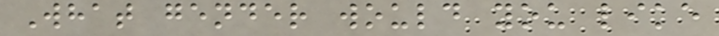What gender would you like
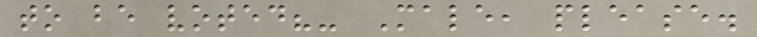to be voted?- Male, please.
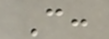C:
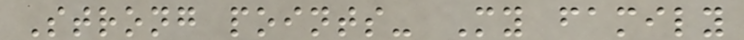Strong points- My family
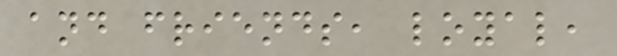and friends, loyal,
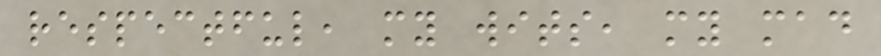respectful, my wits, my mad
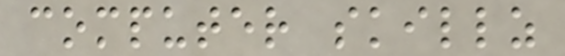computer skillz
